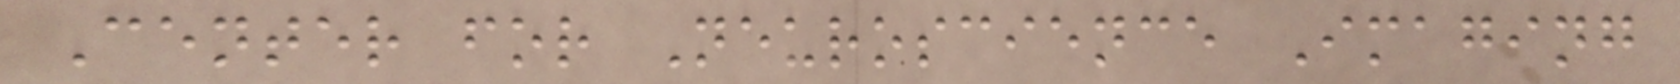Center for Neuroscience Imaging
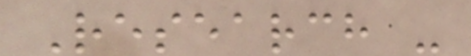Research -
